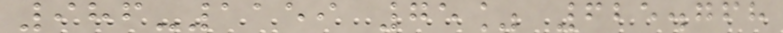986-1159 75% 625.768
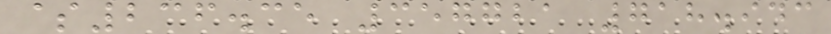$236.35 357721 718.943
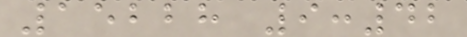15228 9:42
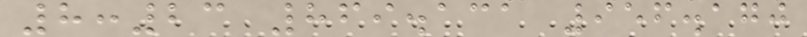8:23 869.131 956.170
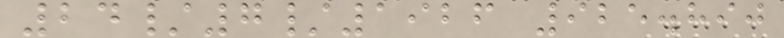24/7/1926 925.890
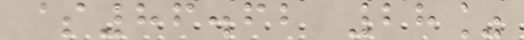$86.62 28%
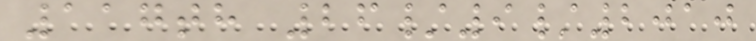117th 26/9/2010
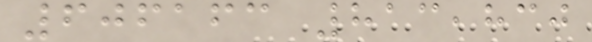606163 813,830
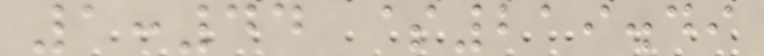1:44 $219.49
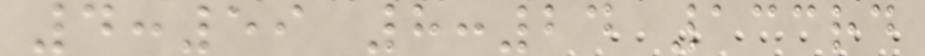4:59 8:24 133rd
